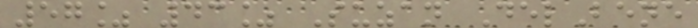57% 43% Suzan DelBene
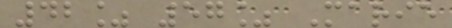42% 57% Marie
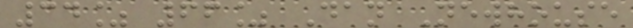34% 66% Dan Newhouse
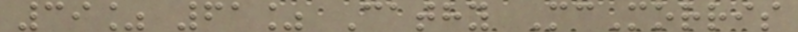39% 61% Cathy McMorris
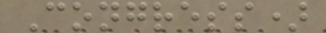Congress)
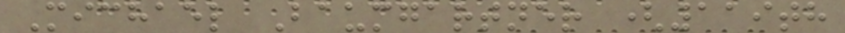Michael Baumgartner (119th
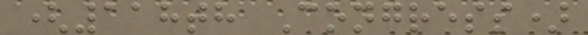(118th Congress)
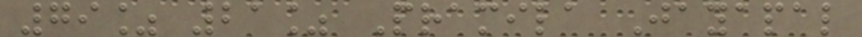79% 21% Pramila Jayapal
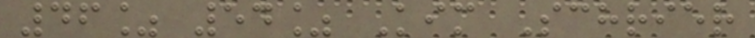46% 54% Kim Schrier
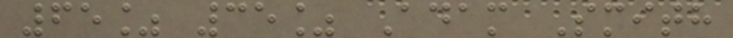65% 35% Adam Smith
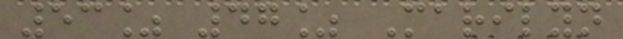53% 47% Marilyn
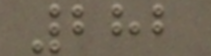282
